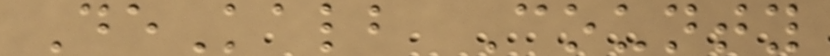DeKalb County
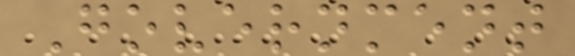Government
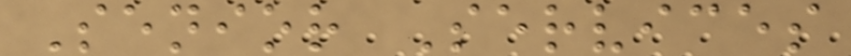Senior Services
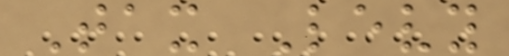Tax Levy
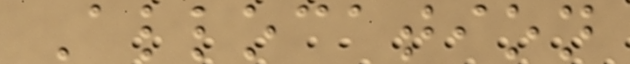Allocation
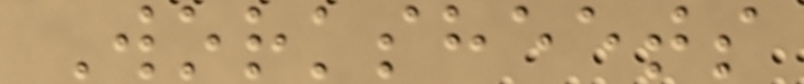Worksheets
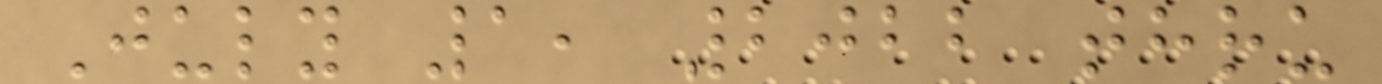July 1, 2022 thru
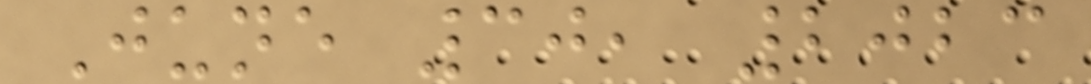June 30, 2023
